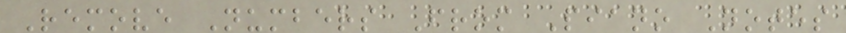Remove Numbers From Piano Notes
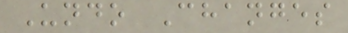Undo Changes
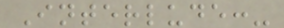Interlude:-
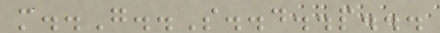m..G..S..d..p...
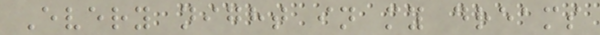Every night in my dreams
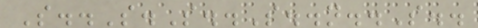S..S.S..S..n..S..
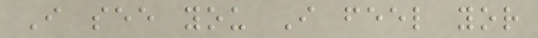I see you I feel yor
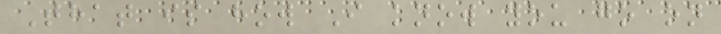That is how I know you go on
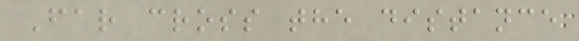Far cross the distance
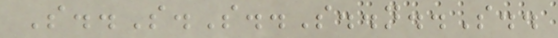S..S.S..S..n..S..
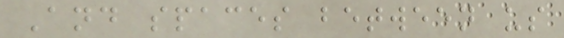And spaces between us
